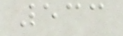533
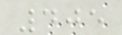405
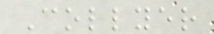Collyer
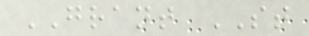GRANT ST
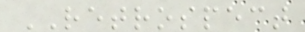RETROSPECT
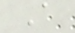A
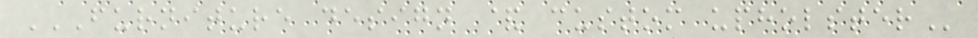FURNITURE DESIGN & CUSTOM UPHOLSTER
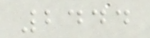2444
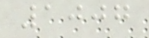1007
